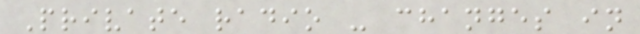Private radio - changes in
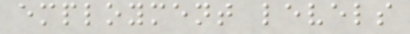employment levels
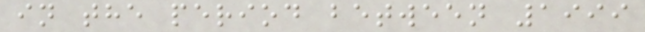in the period between 1999
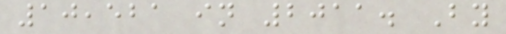10,521 in 2011. By
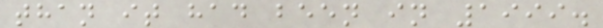than it had been in 1999.
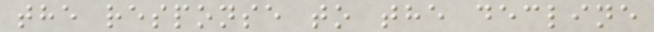the response to the decline
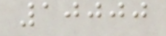10000
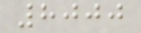8000
